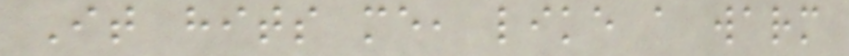It hits me, like a warm
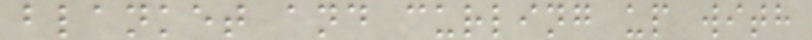blanket and curling up with
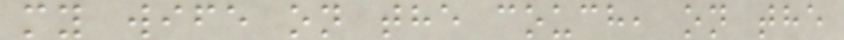my wife on the couch, on the
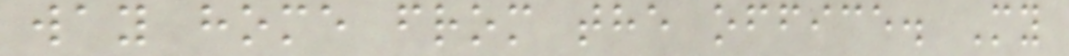way home from the office. My
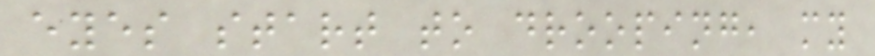eyes start to drooping, my
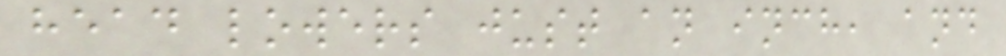head lowers just an inch, and
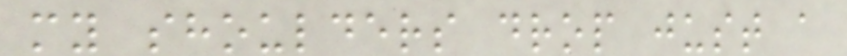my shoulders drop just a
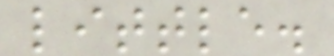little.
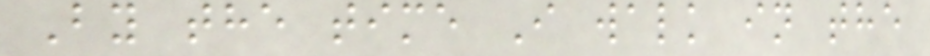By the time I walk in the
